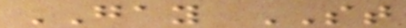GAY ST
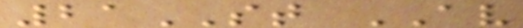21ST AV
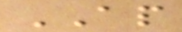AP
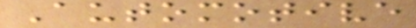Automotive
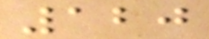120
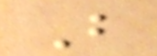B
